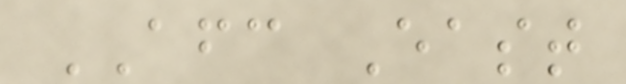AFC East
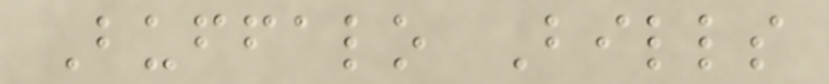Buffalo Bills
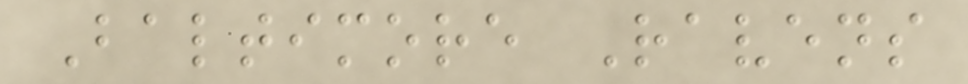Baltimore Ravens
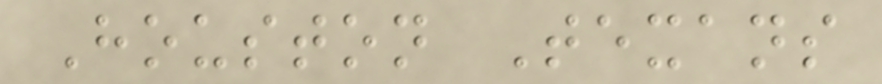Houston Texans
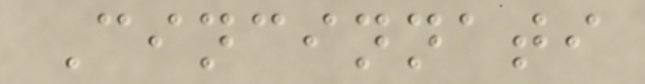Cincinnati
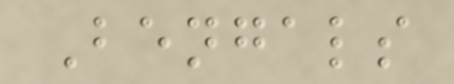Bengals
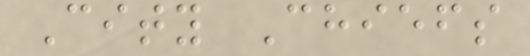City Chiefs
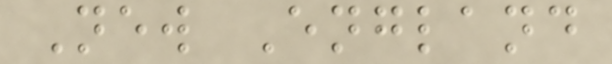New England
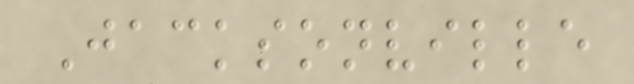Jacksonville
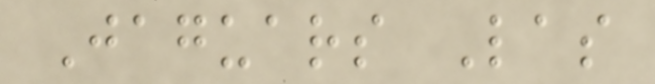Jaguars Las
